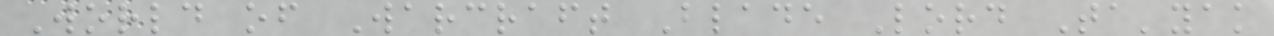World of Warcraft Blade Lord Ta'yak
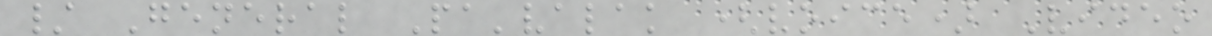/ General Pa'valak (voice) Video
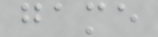game
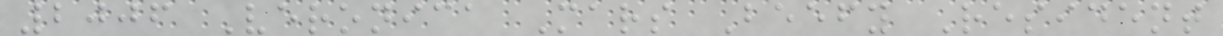2006 Veronica Mars Beefy Resident
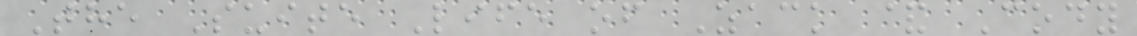The Suite Life of Zack & Cody
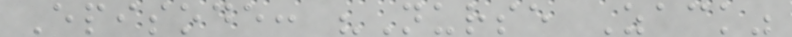Episode: "Nurse Zack"
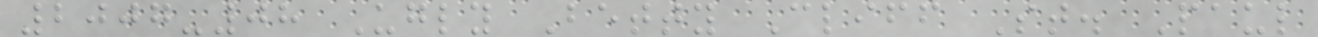2007-08 Ugly Betty Cliff St. Paul
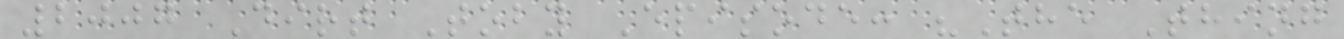2007 Dirt Toby Episode: "The Thing
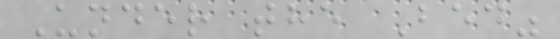Under the Bed"
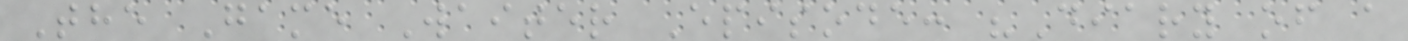The Game Waiter Episode: "Diary of a
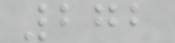272
